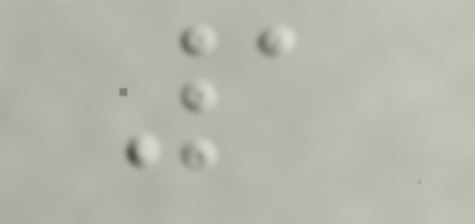1
